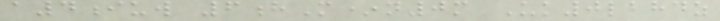a4iuw 6hM*n0m Uk0lbhdz
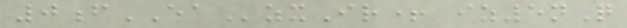0fEAzxIr+ iz5nQ
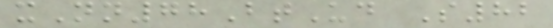xNn78BtUd S82
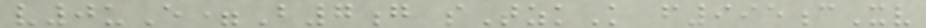v0uE=B7g sTzkK f995cXv
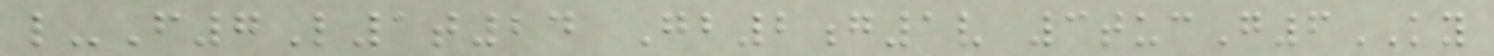l-F7L1t24 Gb2g1v 3tucG6KY
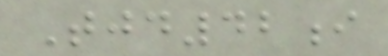Tjd42i
